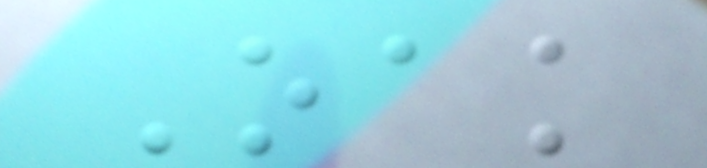Oak
